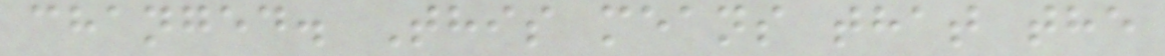changed. This means that the
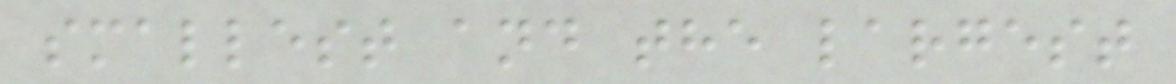smallest and the largest
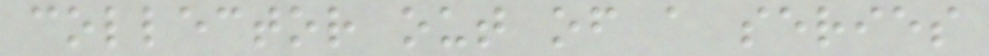collector out of a series
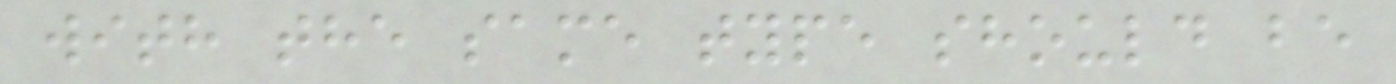with the same type should be
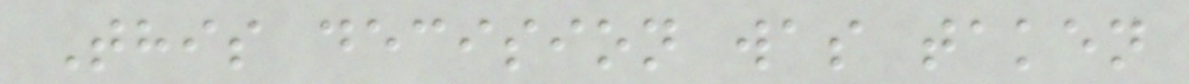This decision was taken
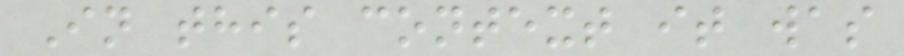In this context it was
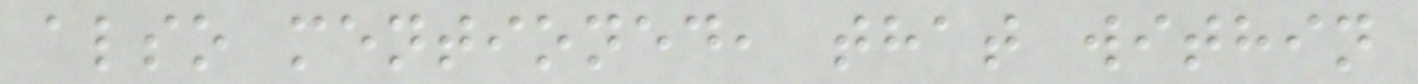also mentioned, that within
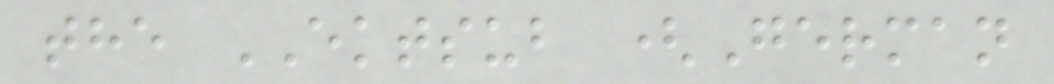the EKTSUB (German
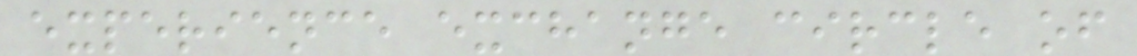experience exchange circle of
